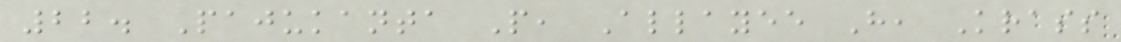22. Pajukanta P, Allayee H, Krass
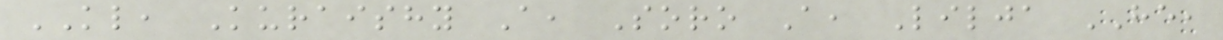KL, Kuraishy A, Soro A, Lilja HE,
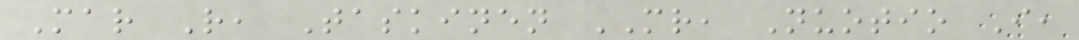Mar R, Taskinen MR, Nuotio I,
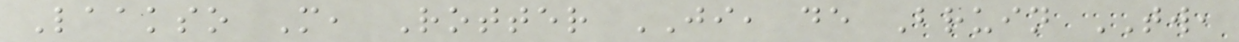Laakso M, Rotter JI, de Bruin TW,
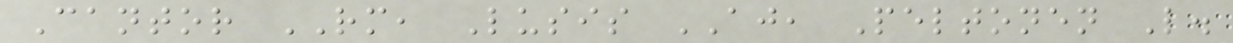Cantor RM, Lusis AJ, Peltonen L.
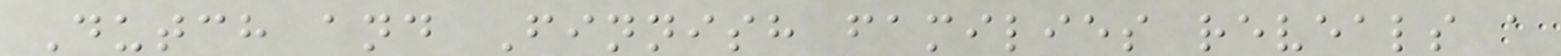Dutch and Finnish families reveals a
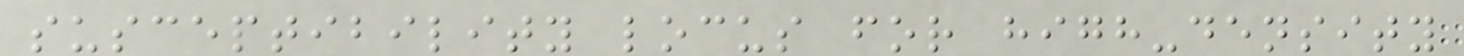susceptibility locus for high-density
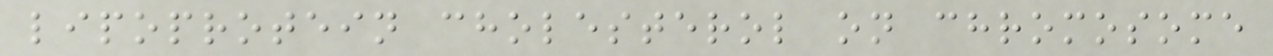lipoprotein cholesterol on chromosome
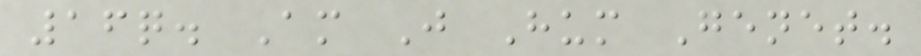16q. Am J Hum Genet.
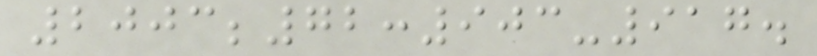2003;72:903-917.
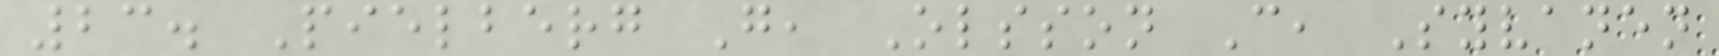23. Pielberg G, Olsson C, Syvanen
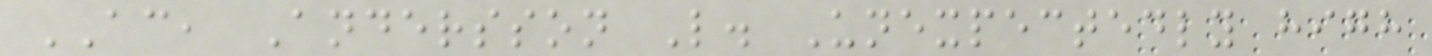AC, Andersson L. Unexpectedly high
